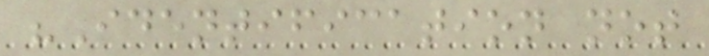"Identification not
